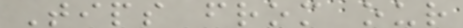Tips from our
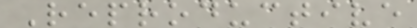Reproductive
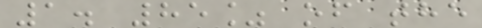1. 85% of the
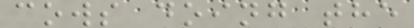cows doing the
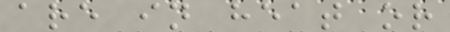are in heat or
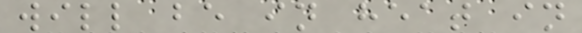will be in heat in
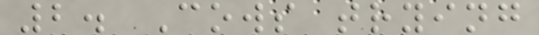2. Cows trying
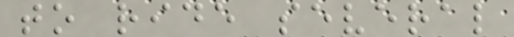to ride several
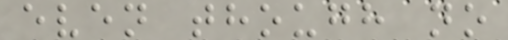even though no
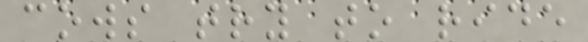cows try to ride
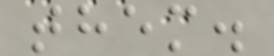them.
